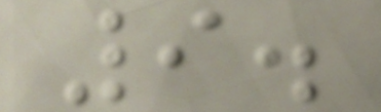9.
